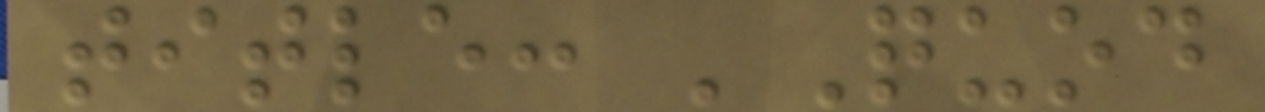title: 'Quod
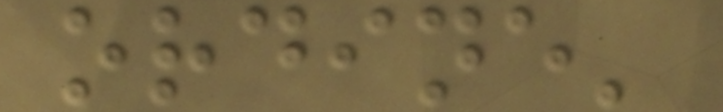ordine'
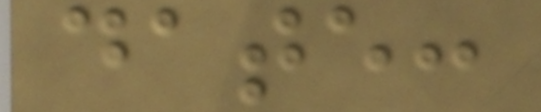date:
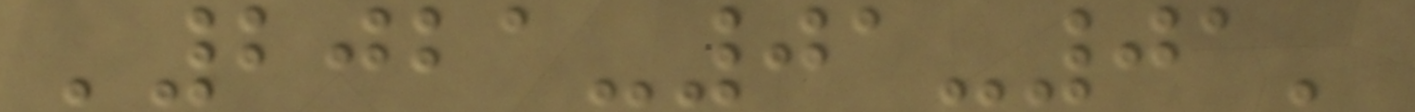'2021-01-01'
